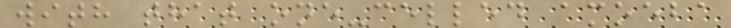with that one-celled amoeba
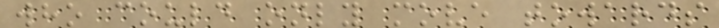who could only move towards
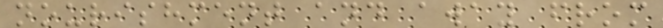nourishment and away from
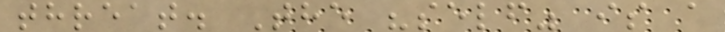threat. The "self" is a
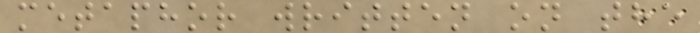metaphor written on the
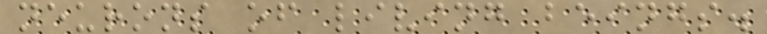neurons of living beings.
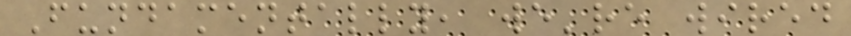Fundamentally, we're wired
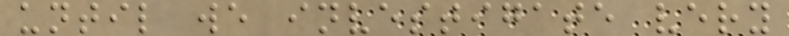until we investigate very
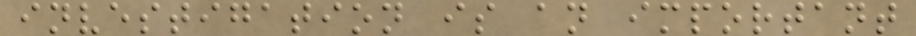investigation is an important
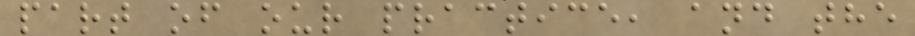part of our practice, and the
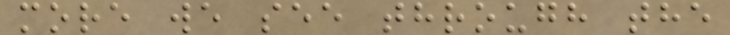more we see through the
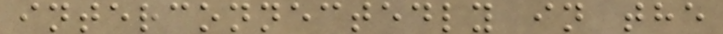interconnectedly in the
